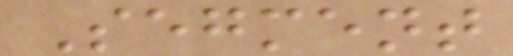Segment
